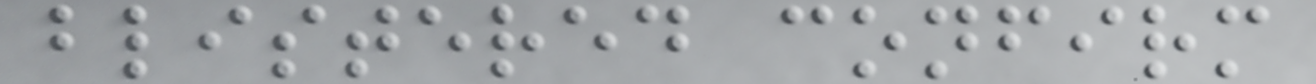blistered confirm
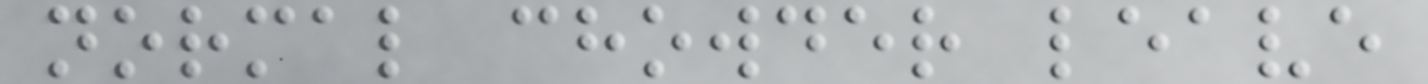normal chowder leave
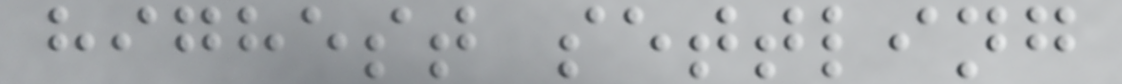highest settling
